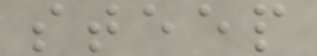steep
